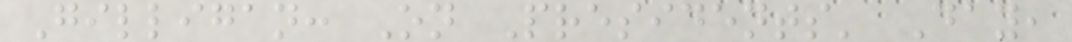Gilligan: On Presidents' Day,
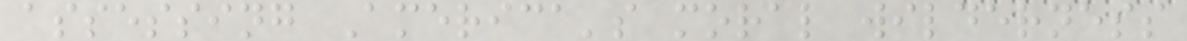assessing America's moral wilderness
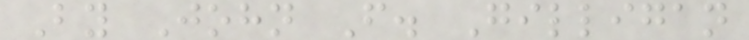By John F. Gilligan
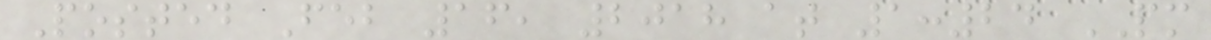Posted Feb 16, 2018 at 1:24 PM
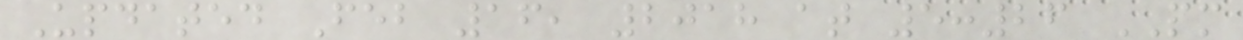Updated Feb 16, 2018 at 5:26 PM
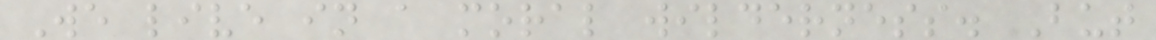We live in a moral wilderness. But
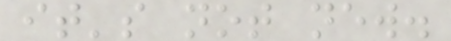it's not new.
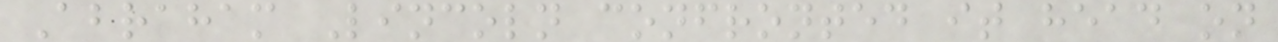Abraham Lincoln confronted it head on
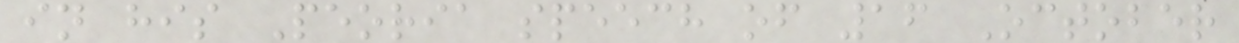in his Peoria speech of 16 October
